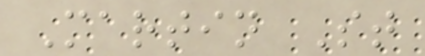Martin St
